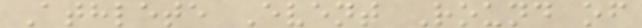Athlete Event Round of
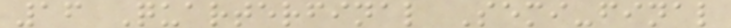16 Quarterfinal Semi-final
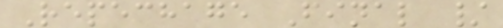Repechage Final /
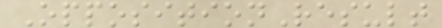OppositionResult
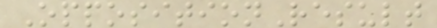OppositionResult
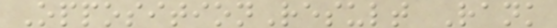OppositionResult Rank
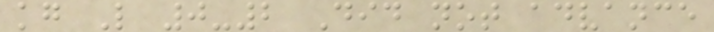kg L 0-2 Did not advance
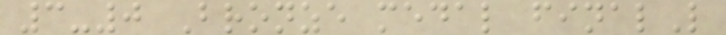3-0 Bronze medal finalL
